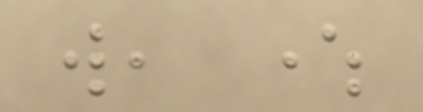will, where
